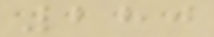280
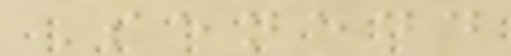Senedd
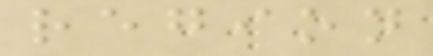region
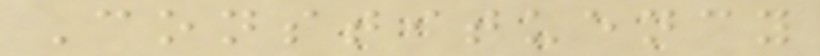Constituency
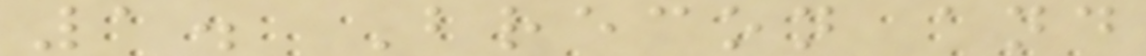1. Brecon and
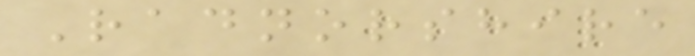Radnorshire
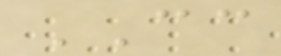CC
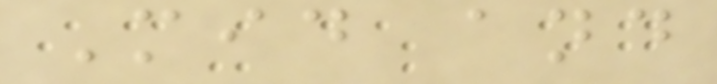Mid and
